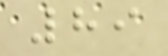89
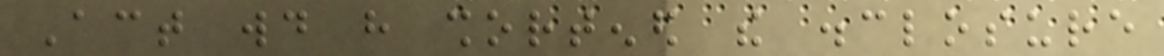Act would have shortened the disclosure
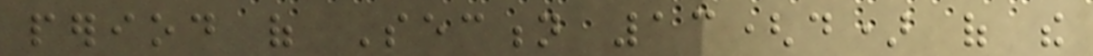period of Section 13(d) of the
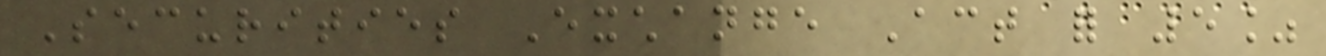Securities Exchange Act for 5%
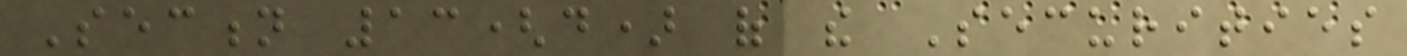Section 13(d) of the Securities
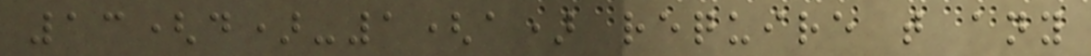13(d)-1(a) require that any
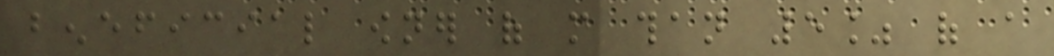beneficial owner of more than 5% of a
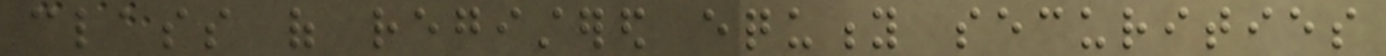class of registered equity securities
